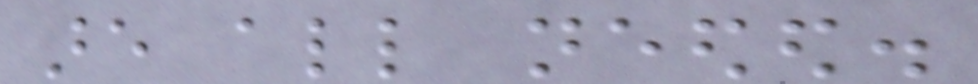are all needed.
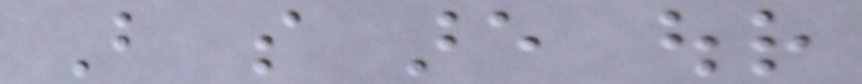But so are our
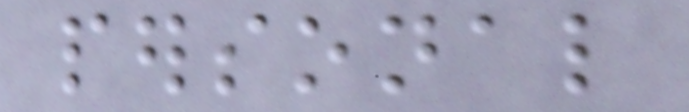personal
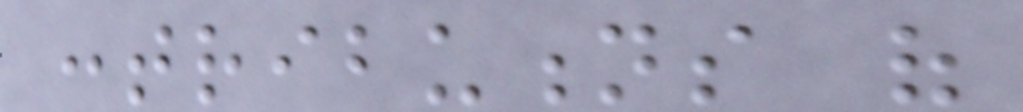contributions of
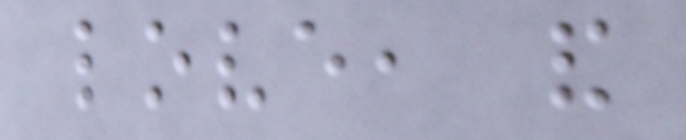love, and
